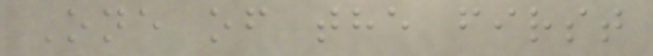One of the first
